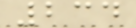234
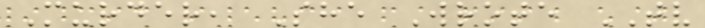Murder, She Wrote TV
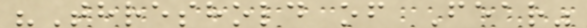"Threshold of Fear"
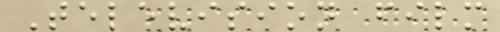Television film
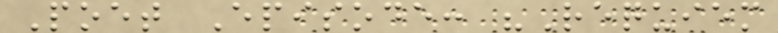Poet Episode: "Requiem
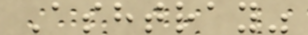Ashtray"
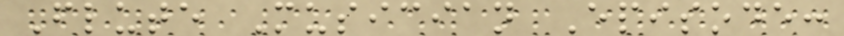Flute Musician Episode:
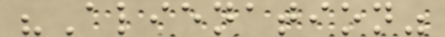"Alienation"
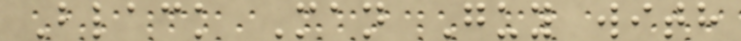Black Man Guy with
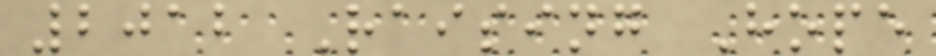2012 Raising Hope
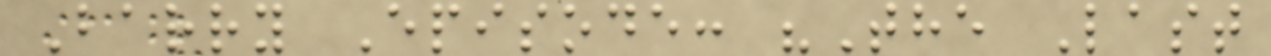Barry Episode: "The Last
